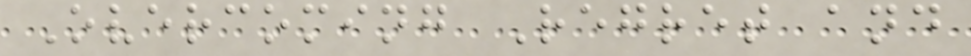Overcoming Regret and
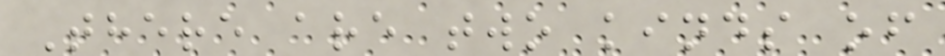There are two kinds of
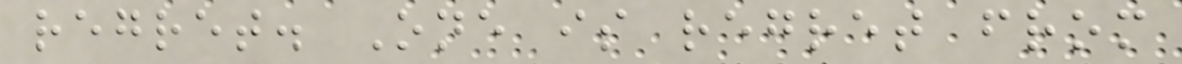regret. One is regret from
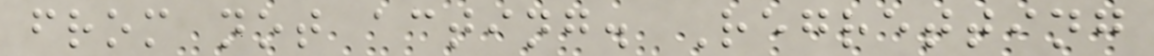from not acting. Regretting
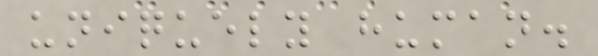uniquely human.
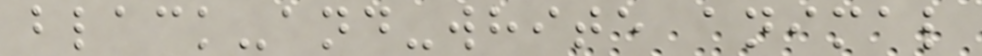black-and-white animal
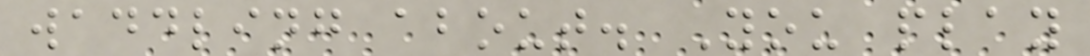waddling about. You play
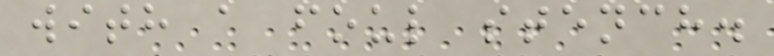with a foul stench.
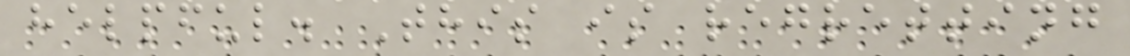helpful. This is regretting
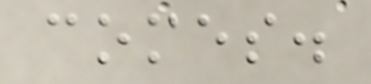comes.
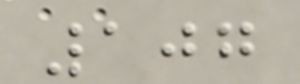107
